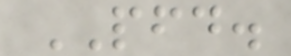PFD.
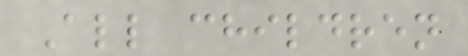All children
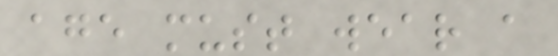age must wear a
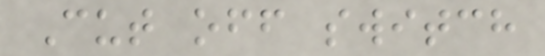Cut off switch
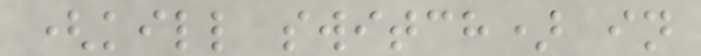(kill switch) in
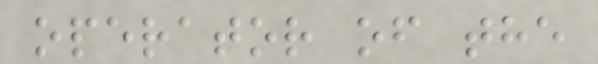operator of the
